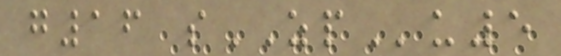g16 sZPu5
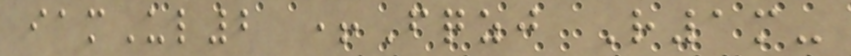iamUl2 +Fqzj R1m-
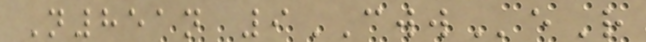N851n 9CWWeR
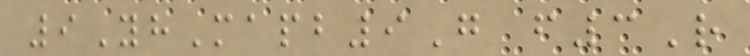9YhMapb9G f3R
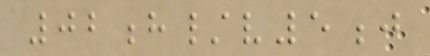02h/v5j
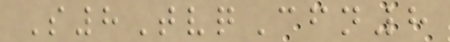S8TvqCfn8
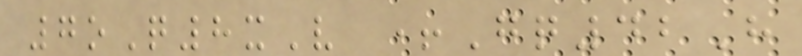7oQ8xV +Gq42H
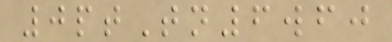0ptTn6wfj
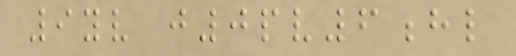9yv j0pv6hl
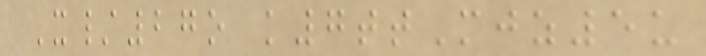X/27o k7ttMjz5u
